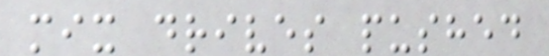mix drives pushed
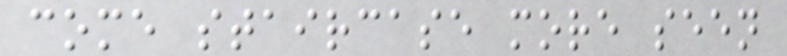come staircase more seen
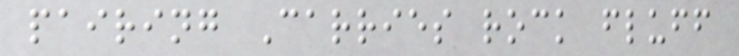pairing Carries rock fluff
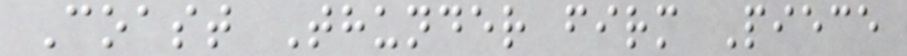Coast Thunder firm Piece
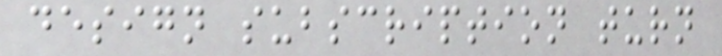design subscription turn
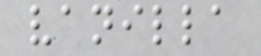vanilla
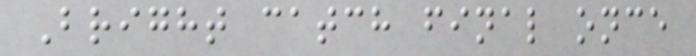Bright catch final once
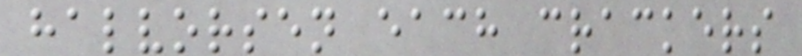halvorsen each crackers
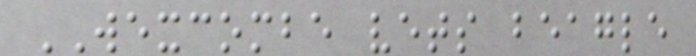WEXCOMBE vets beagle
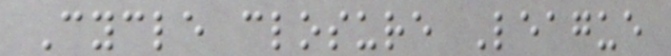Cycle closure League
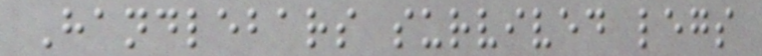Handlebars survived legs
